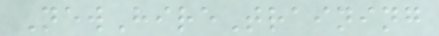NewHireTraining
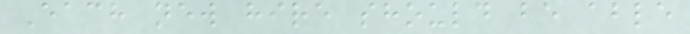Each new hire should be able
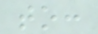to:
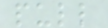pull
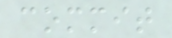commit
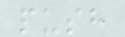push
